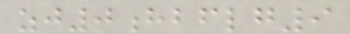zj0hbflg9
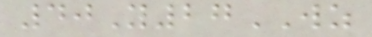40Y27WZ
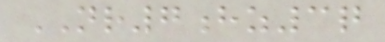NR7hz3q
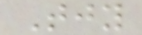Tjy
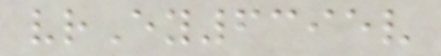vrEy6395v
